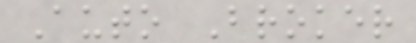Auto Broker
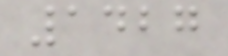1427
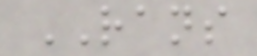RANS
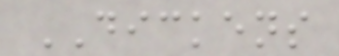DICKENS
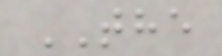THE
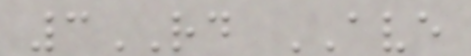3RD AVE
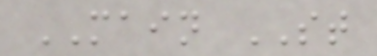MAIN ST
